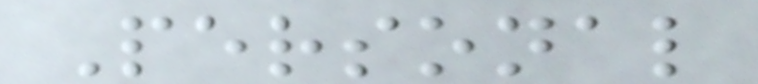Personal
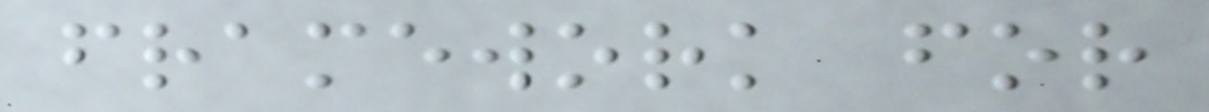framework for
